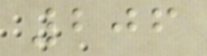206
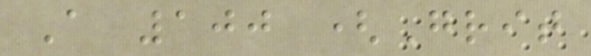A 100 (Grit
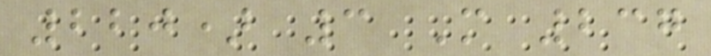220) 3 M 237
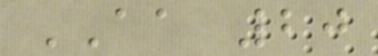AA 20
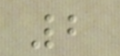2
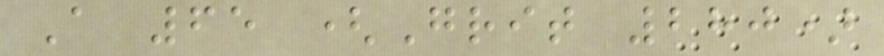A 65 (Grit 280)
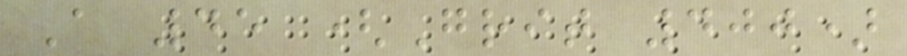A 45 (Grit 400)
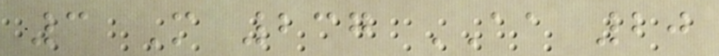3 M 237 AA 20
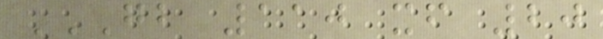GB 110 XF 20
